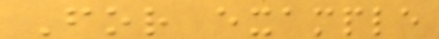For example
